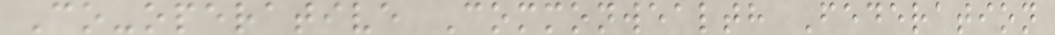Co-operative Commonwealth Federation
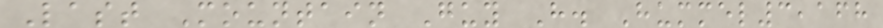Last Mountain Guy H. Hummel3,168
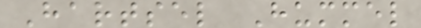Hartsel Hummel
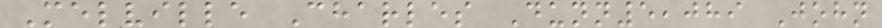Melville Charles Dunn5,089 John
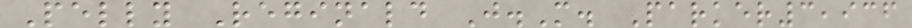Pelly Reginald J.M. Parker3,936
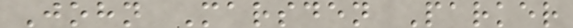John Marsden Parker
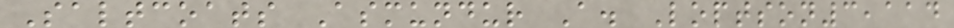Saltcoats Asmundur A. Loptson3,114
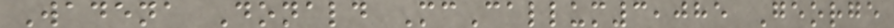Wadena Donald McCallum3,085 George
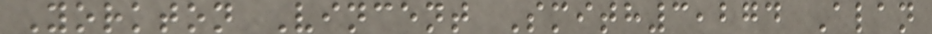Yorkton Vincent Smith3,274 Alan
